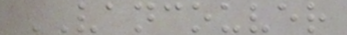VANCOUVER
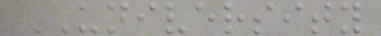UNIVERSITY
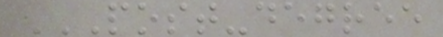POST-DEGREE
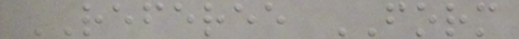REFEREE FORM
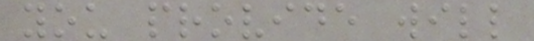you provide will
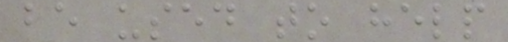be used to help
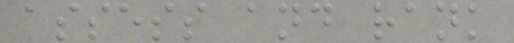assess and rank
